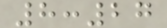8:27
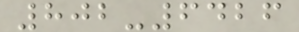802-6426
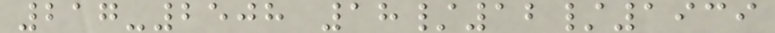217-2508 18/12/1939
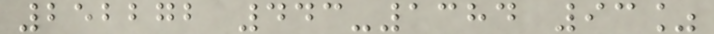252272 443-1384 93%
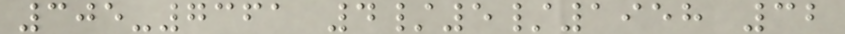305-7361 4/5/1958 32
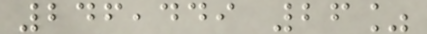246,449 26%
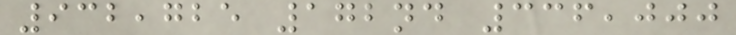932,725 172nd 336,000
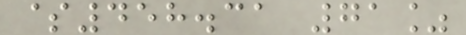$458.31 71%
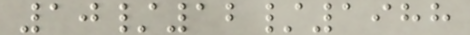10/12/1988
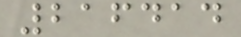216414
